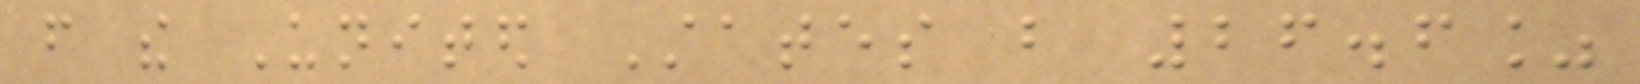from the United States but 26.6%
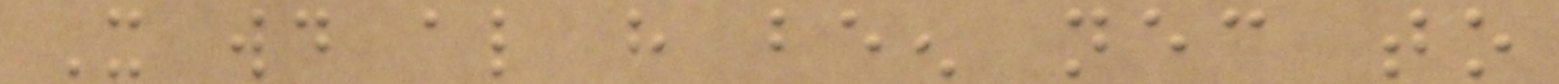It would also have been necessary to
